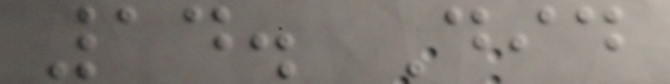14. Did
